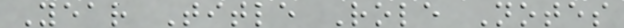Year Title Role Notes
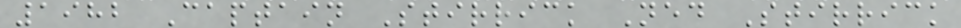1982 Captain Stirrick Ned Stirrick
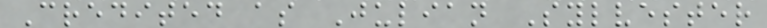Credited as Julian Sylvester
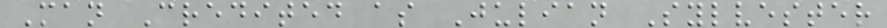Man Credited as Julian Sylvester
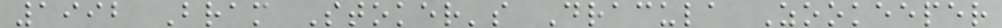1992 Bram Stoker's Dracula Zookeeper
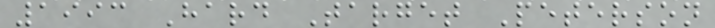1993 Hard Target Peterson
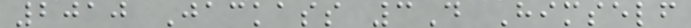2010 Jackass 3D Himself
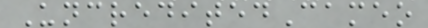UncreditedCameo
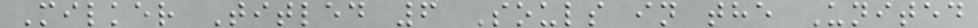Milker Titled 6 Souls in the United
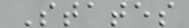States
